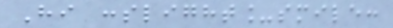Hi :slight_smile:
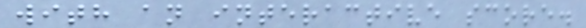with an interactive score.
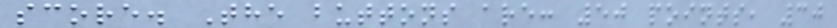score. The buttons are: 50 points, 30
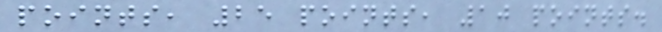points, 25 points, 10 points.
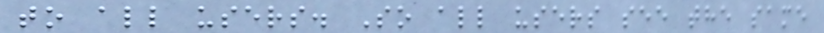to all users. So all users see the same
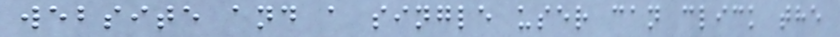website and a single user can click the
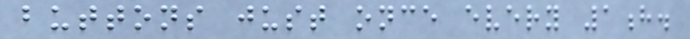buttons just once every 1h.
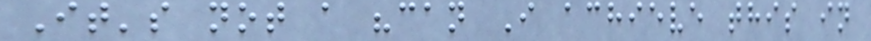It's not a "can I achieve this in
